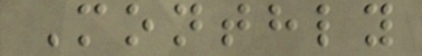Monthly
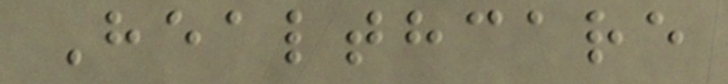Healthcare
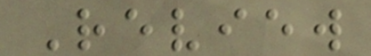Review
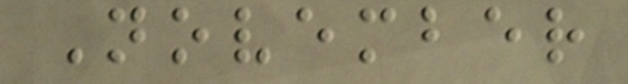November
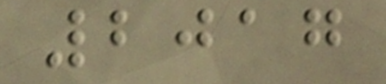2017
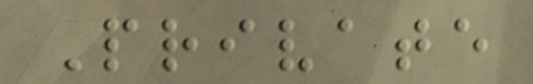Private
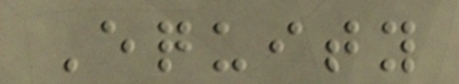Equity
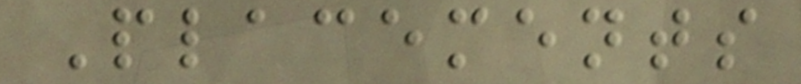Placements
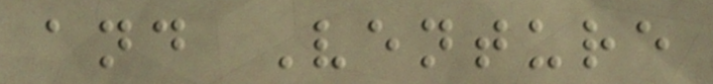and Venture
